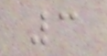3
